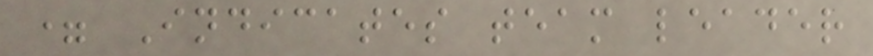= Indicates team leader
